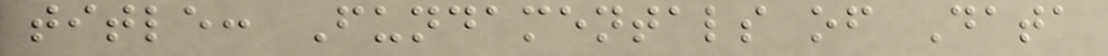title: Fundamentals of Data
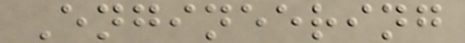Engineering
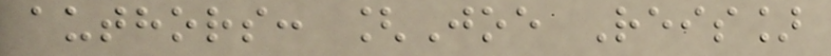authors: [Joe Reis]
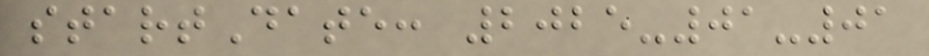startDate: 2025-01-01
